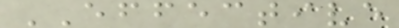EFFECTIVE
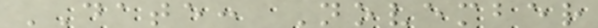DATE: November
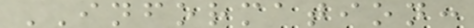INFORMATION:
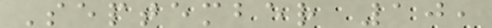September 10,
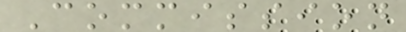Commission
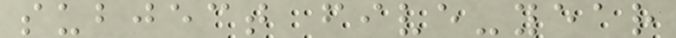subject five-year
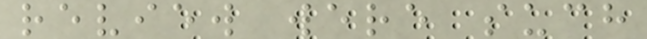review were such
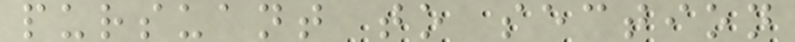pursuant to section
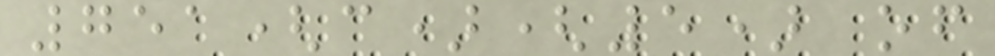751(c)(5) of
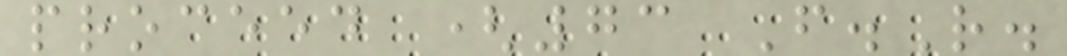proceed (73 F.R.
